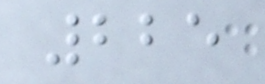225
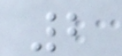2
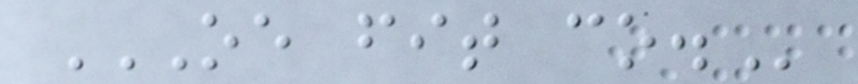OE FIT CO.
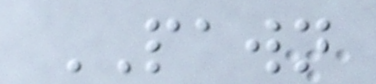PAWN
